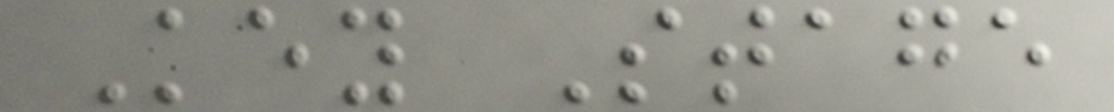Key Stage
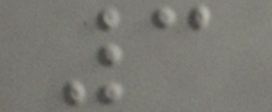3
